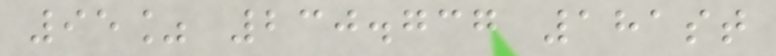95% 230.737 181st
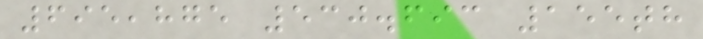695,875 530.693 155th
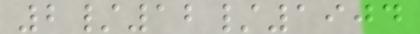2/12/1904
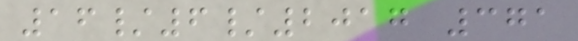16/6/2017 371
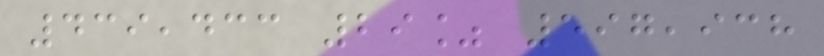439,433 29% 597,938
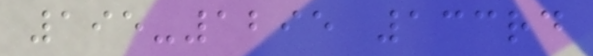195-1295 133rd
